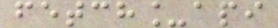fetch_api
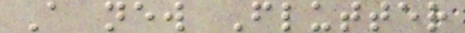A new Flutter
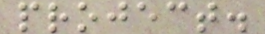project.
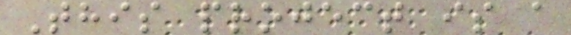This project is a
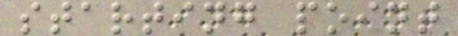starting point
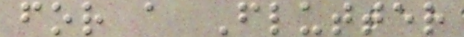for a Flutter
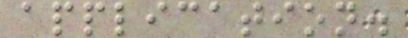application.
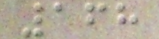168
